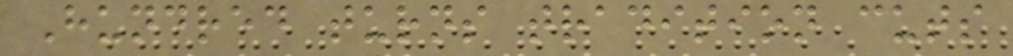Hundred turns tradition cuts
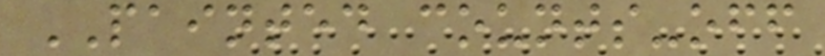PAINTED counts-off
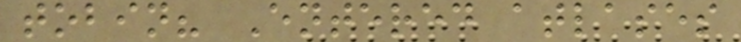tobin? Entered atlases
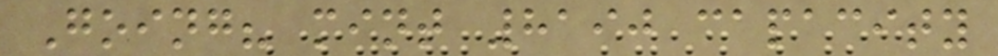Going? mint 8190 capacity
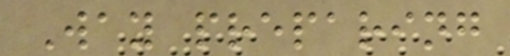Way preparing
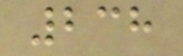238
